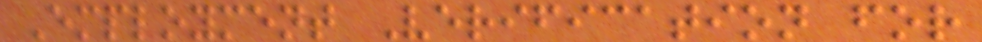Employment Verification for
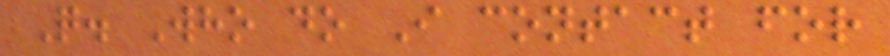Q. Who do I contact for
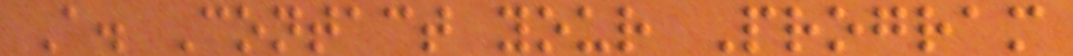A. Contact your Program
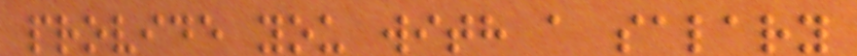provide you with a salary
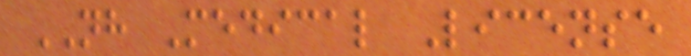NH Medical License
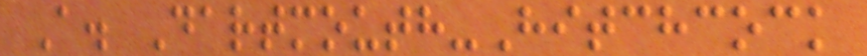A. Dartmouth-Hitchcock
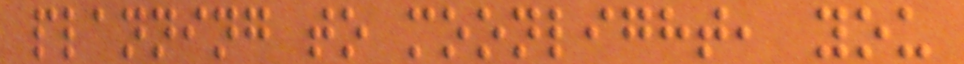planning to moonlight, you
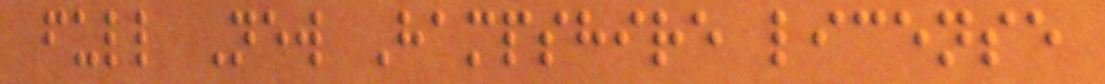full New Hampshire license
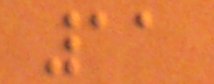11
